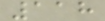118
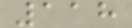118
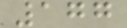177
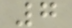7
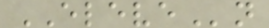ELEVEn
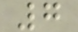7
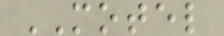MOTEL
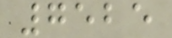7525
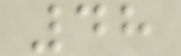48
